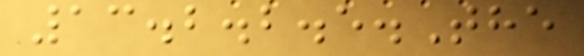13.2.2.5.The
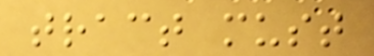tract must
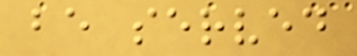be served
